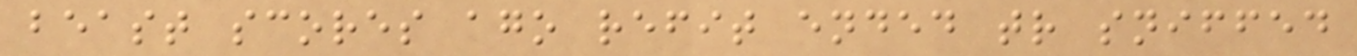beast scores ago refit ended tr sniffed
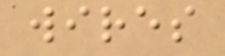wires
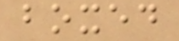boxed
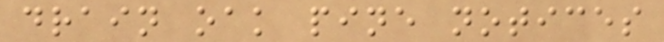drain oak pine notices
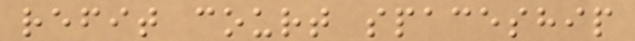refit court spaceship
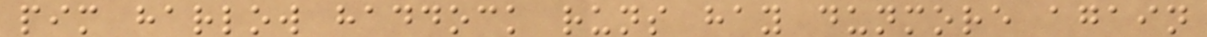pim harlow haddock runs hay dunmore again
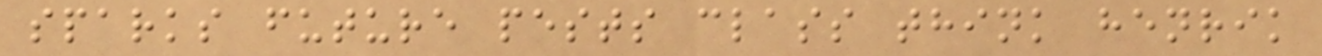sparks future pests class think henrik
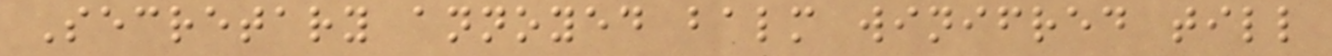Secretary annoyed balm winifred till
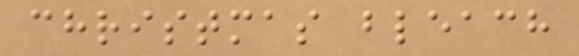christmas bleach
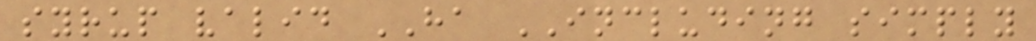syrup valid HA INCLUDING simply
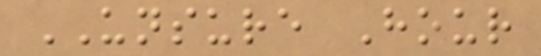UNSURE Hour
